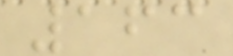163
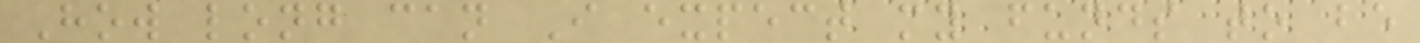How long can I expect my funds to be
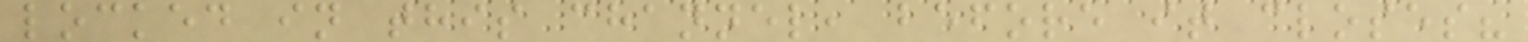locked in this channel, before it closes?
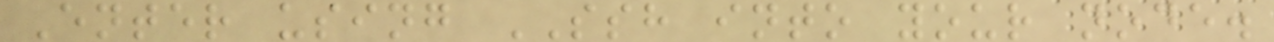Enter using SSH into your node.
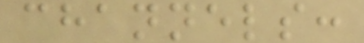channels:
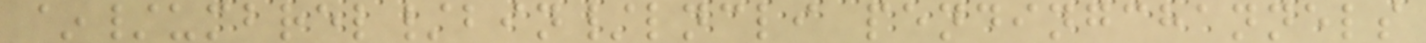~/umbrel/bin/lncli pendingchannels
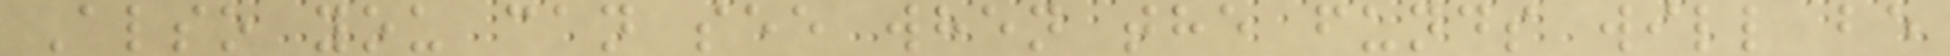Also you can see when the funds will be
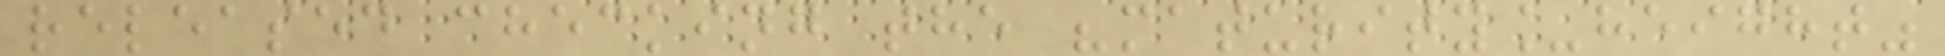released checking the "maturity_height"
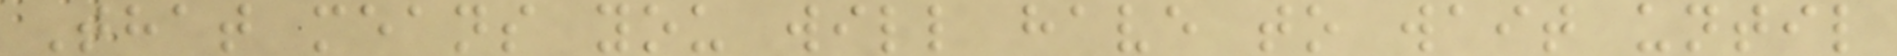That means you will have to wait until
